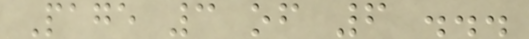Page 3 of 6 ...
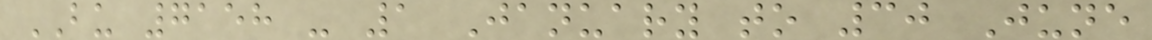BU 7158 - 1 January to 30 June
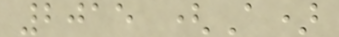2015 (A)
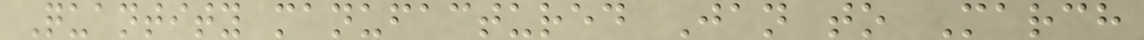Quantity manufactured Jan to March
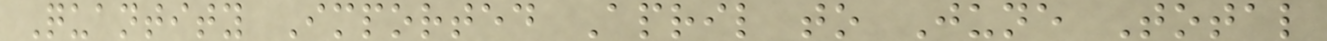Quantity Imported April to June Total
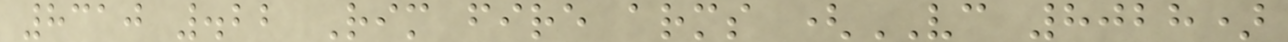8310 .22 Rim fire arms (VC 8028)
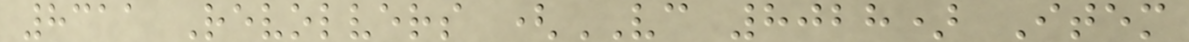8311 Revolvers (VC 8028) Item
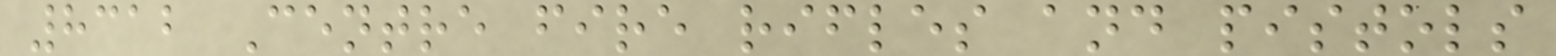8312 Centre fire rifles and pistols
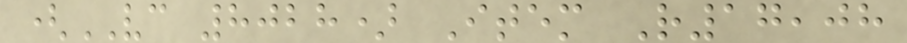(VC 8028) Item R17,08
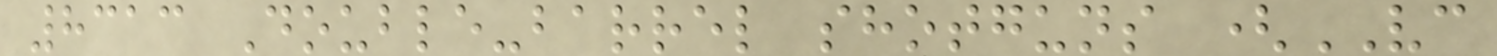8313 Double-barrel shotguns (VC
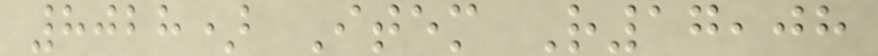8028) Item R17,08
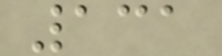131
